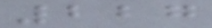227
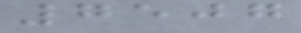7507
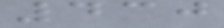430
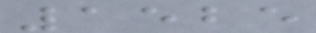1525
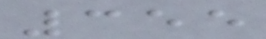355
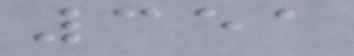351
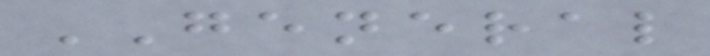GENERAL
